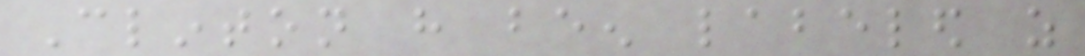Clinton have been labeled as
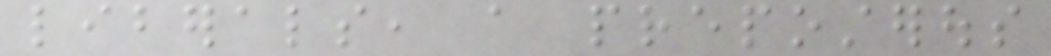liberals, a preposterous
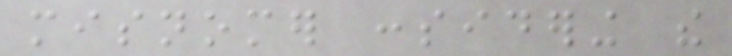misnomer considering the
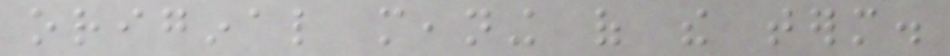original meaning of the term.
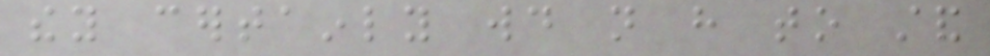they certainly would not have to stand
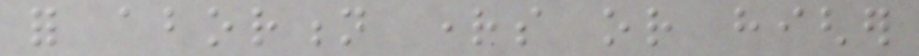for abortion rights or higher
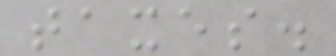taxes.
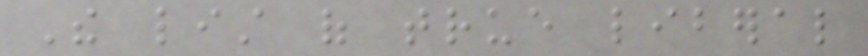The list of true liberal
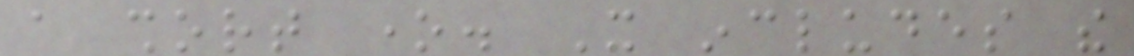a short one. It includes the
